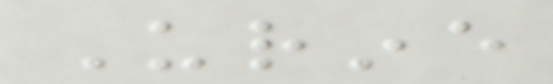Urine
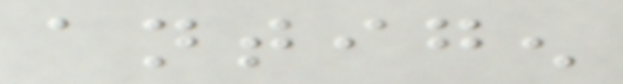antigen
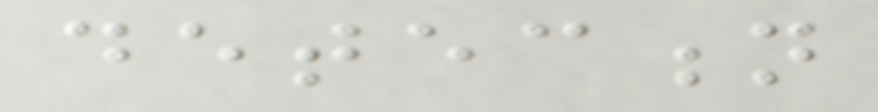detection
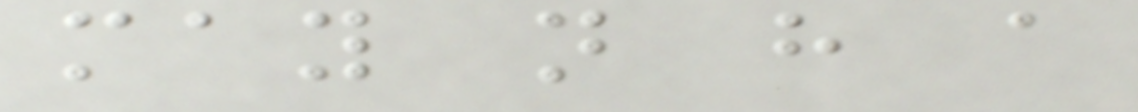may not have a
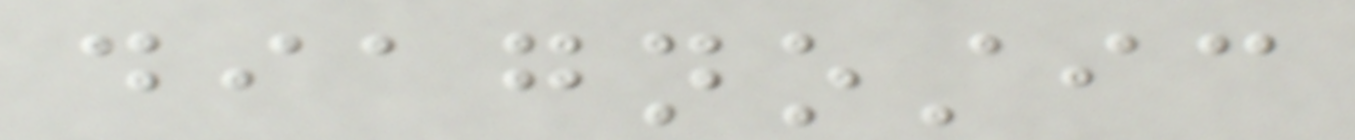diagnostic
